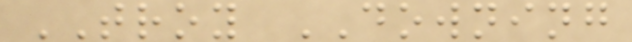TROY DOWNING
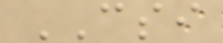CSI
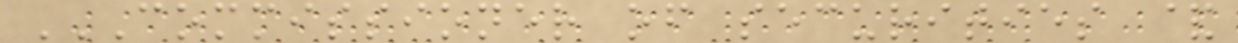COMMISSIONER OF SECURITIES &
